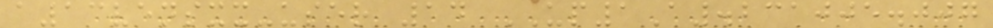a13vensxx-user 14 UP1A.231005.007
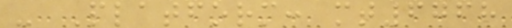- Platform: mt6768
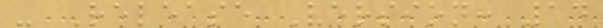- Release Version: 14
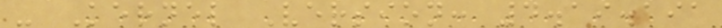- Kernel Version: 4.19.191
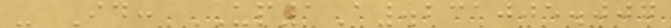- Id: UP1A.231005.007
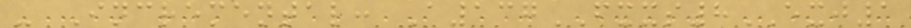- Incremental: A137FXXS8EXJ1
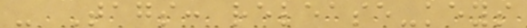- Tags: release-keys
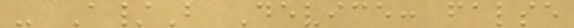- A/B Device: false
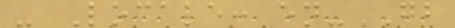- Locale: en-GB
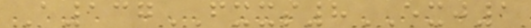A137FXXS8EXJ1
